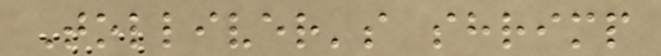Tolliver's shrimp
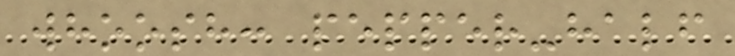whoosh: pepper-half
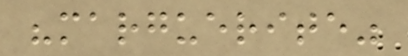"marguerite"
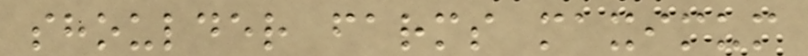shoulder farms maximum
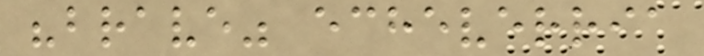"brave" echeverria
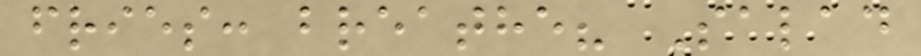fries: breathe? Salad
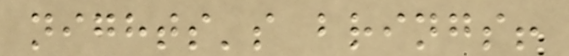nights's brings!
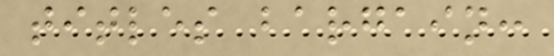titles bargain:
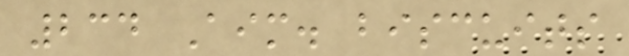234 Aim. biscuits
